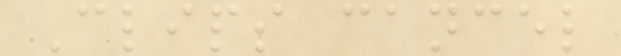Clips cancel
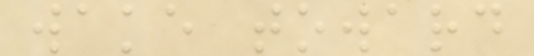wake toward
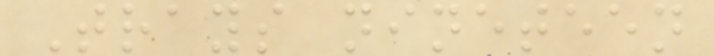Trays nineteen
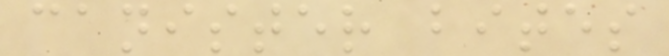canister bites
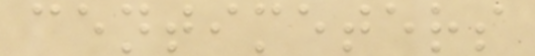centimeters
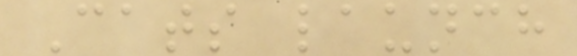Cats launch
